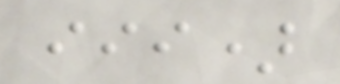iii)
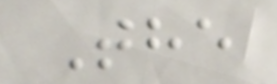The
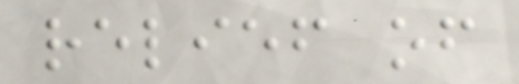relief of
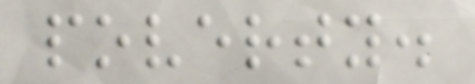poverty.
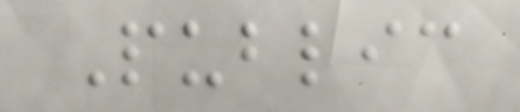Public
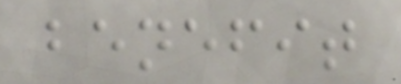benefit
